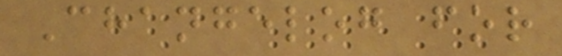Changelog for
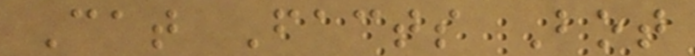Cat Facts Bot
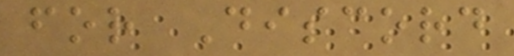for Discord
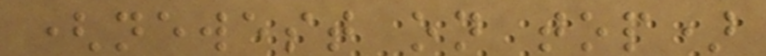(newest on top)
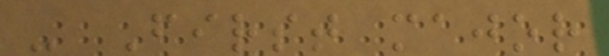- First major
